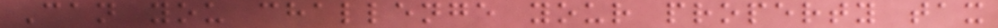Can you challenge your property tax
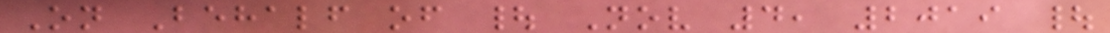On Behalf of | Nov 4, 2019 |
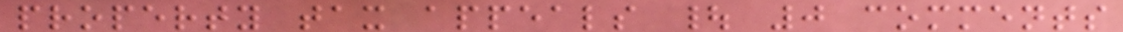property tax appeals | 0 comments
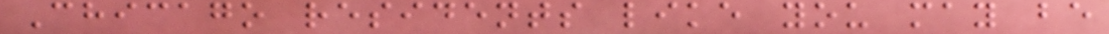Chicago residents like you may be
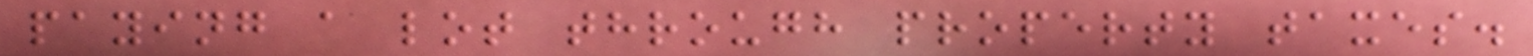paying a lot through property taxes.
